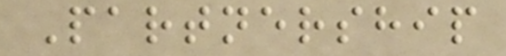Partnership
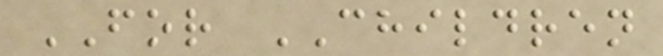FOR CHILDREN
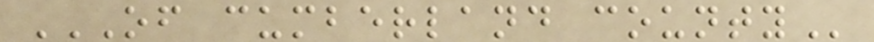OF CUMBERLAND COUNTY
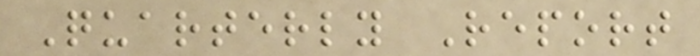Quarterly Report
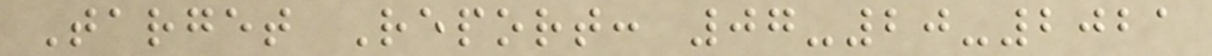Target Report: 07-20-2021
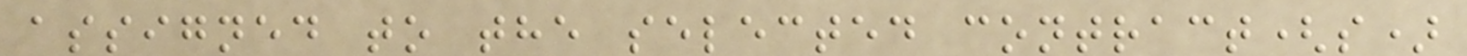assigned to the selected contract(s)
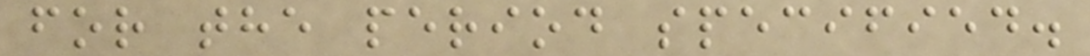for the period specified.
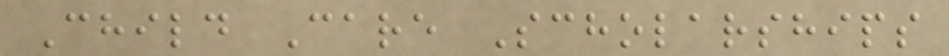Child Care Scholarships
